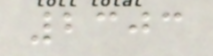2303
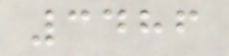3486
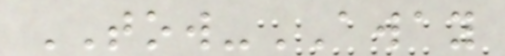TOW-AWAY
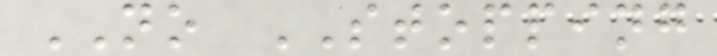NO STOPPING
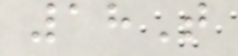18T
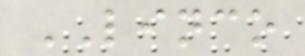LINCO
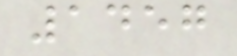1457
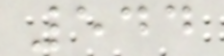544
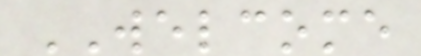WELCOME
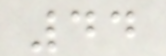44
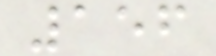156
